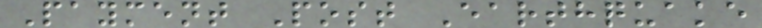Payment Post Earthquake
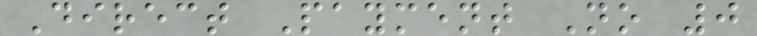Direct Payment No 0
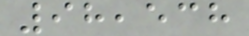98,538
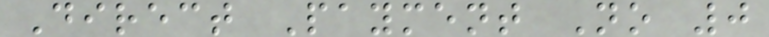Direct Payment No 0
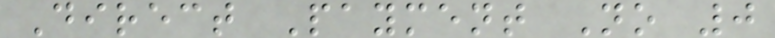Direct Payment No 0
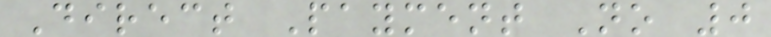Direct Payment No 0
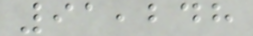91,248
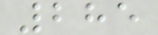285
